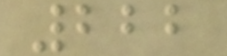222
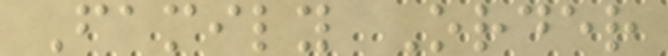Family Order
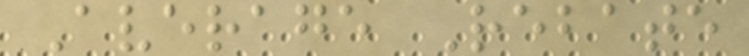Average Rebate
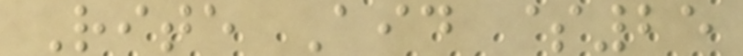Rite Aid $25
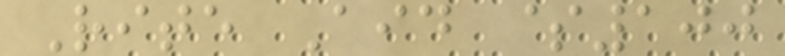Rite Aid $100
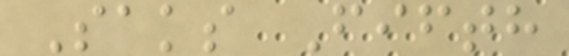Saks Fifth
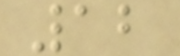12
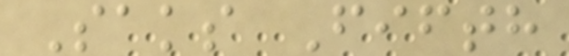Saks Fifth
